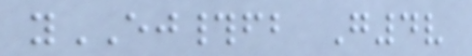yEJ#fb G4v
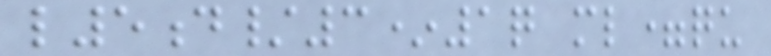l5d/3*1q ml=qu
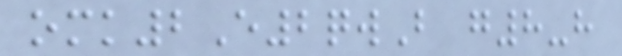omk2E2qwB g8-h
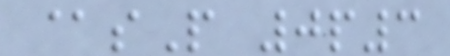@sP 0p3
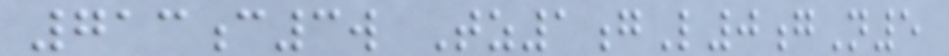713c3w Tz1gL0gN5
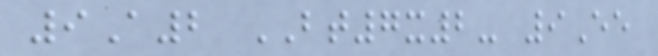9A2 BT7x2- 9Ee
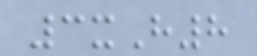3xH8
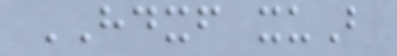HDXF xuB
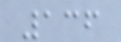136
